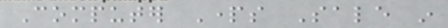Computer Parts Sale in
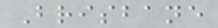Brisbane
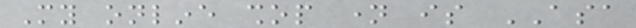My online shop name is ASA
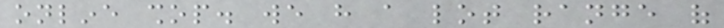online shop. we have a lot range of
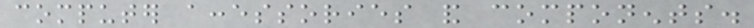computer accessories and components.
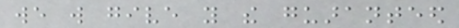we will give you the guaranteed
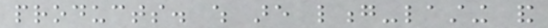products. which are long-lasting and
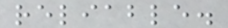reliable.
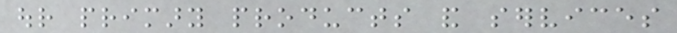our primary products and services
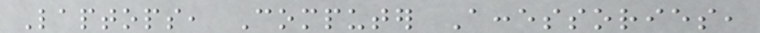Laptops, Computer Accessories,
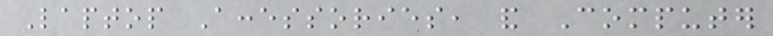Laptop Accessories, and Computer
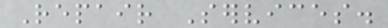Repair Services.
